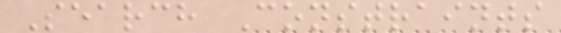Search Constraints
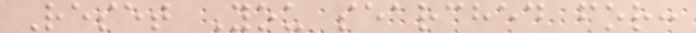Reset You searched for:
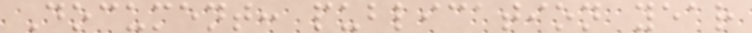Document: publication year
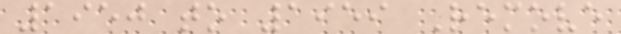1950 to 1959 Remove
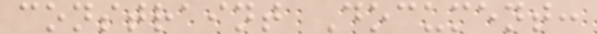constraint Document:
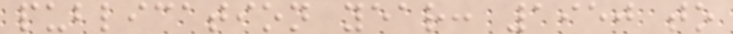publication year: 1950 to
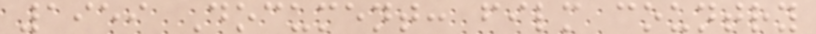1959 Document: film country
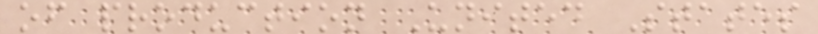of production United States
